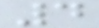4
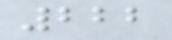222
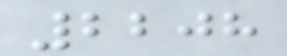2208
